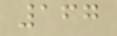167
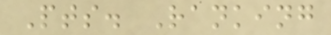Pts. Ranking
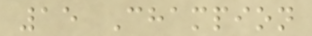15 Champion
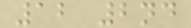12 2nd
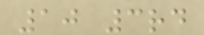10 3rd
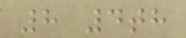8 4th
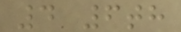4 6th
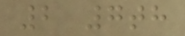2 7th
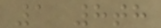1 8th
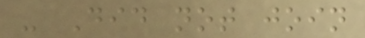- Did not join
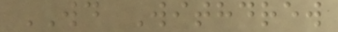WD Withdrew
